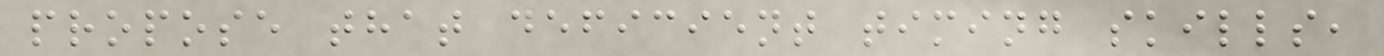propose that deficient timing skills,
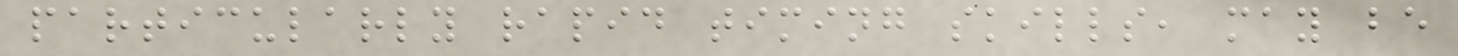particularly rapid timing skills, may be
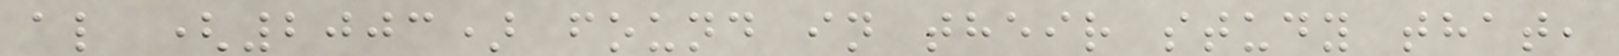al (2003) found in their study that,
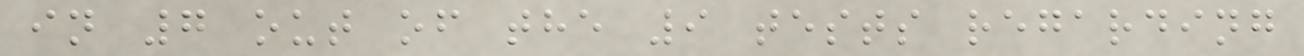in 7 out of the 9 tests regarding
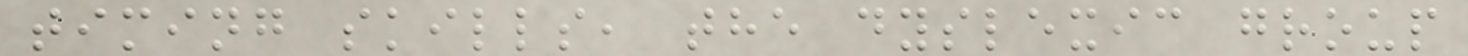timing skills, the dyslexic group
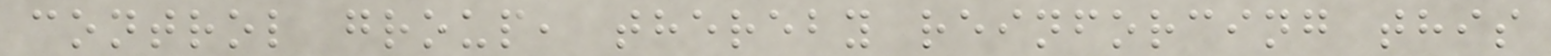control group, thereby reinforcing this
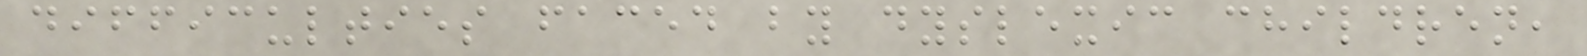difficulties faced by dyslexic children,
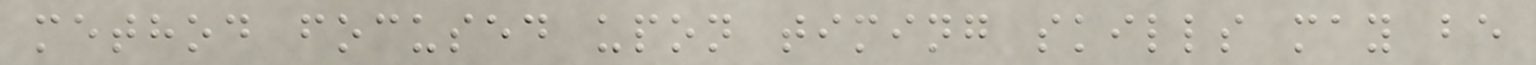method focused upon timing skills may be
